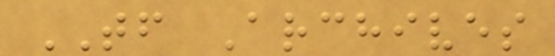TF Archives
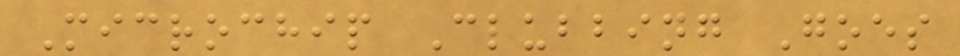Microchip Clubbing Goes
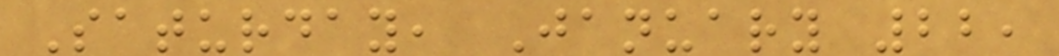Saturday, January 22,
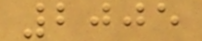2005
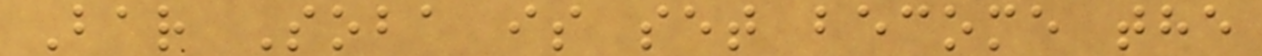Bar Soba is set become the
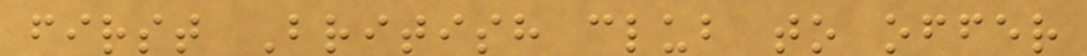first British club to offer
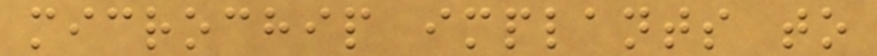microchip implants to
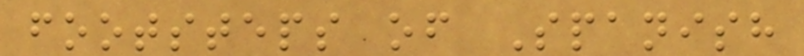footsteps of Spanish
